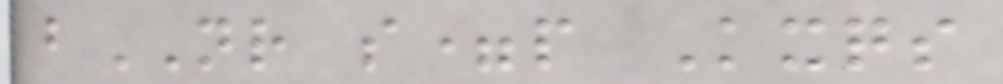bNR s=p Kxqs
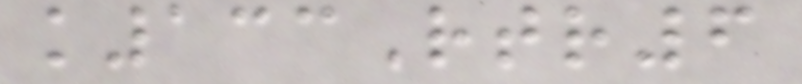k133Rtr6
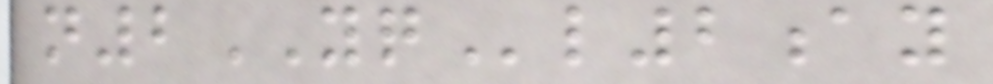n2YQl2ay
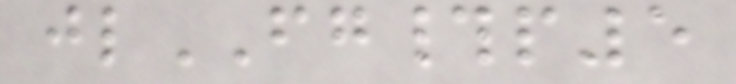jlFG#p5
